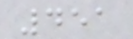451
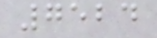7524
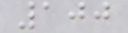100
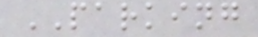PARKING
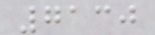7130
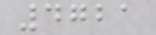4721
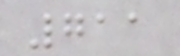711
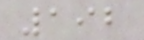192
